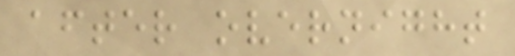after overnight
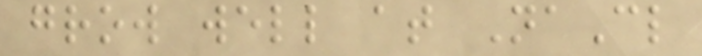grow well at NaCl
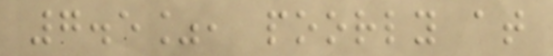7.5%, poorly at
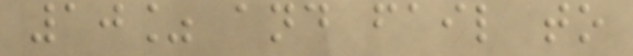10% and fail to
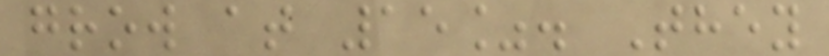grow at 15%. They
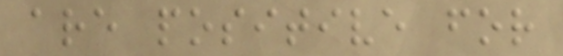are positive for
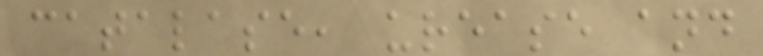catalase, urease and
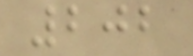202
